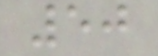50
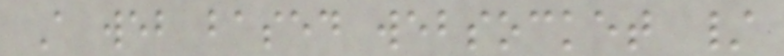A web based websocket /
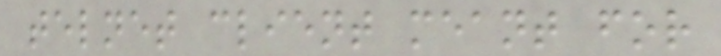telnet client meant for
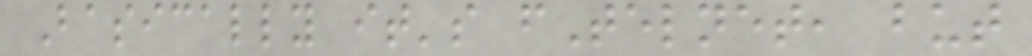Basically it's fTelnet, but
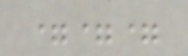===
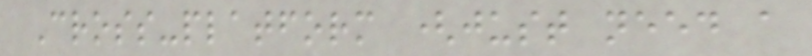Cross-platform (just need a
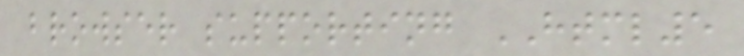browser supporting HTML5
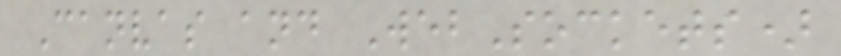Canvas and WebSockets)
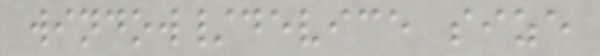window/device size
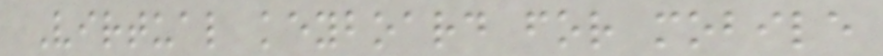Virtual keyboard for mobile
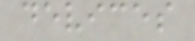devices
